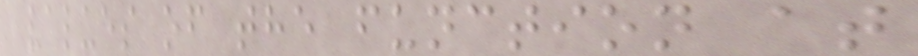values of the function at
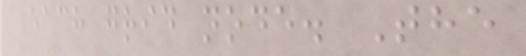each grid node. The
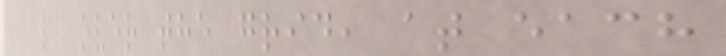all over the grid, at each
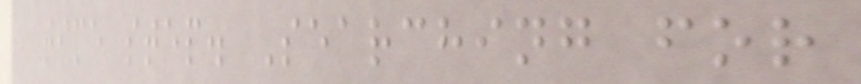time step. Searching for
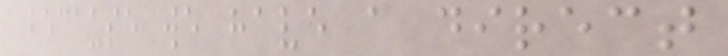because we have a direct
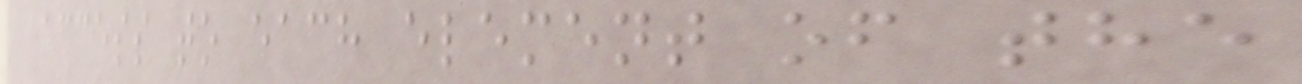access to each element of the
